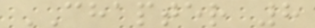CHAPTER 8
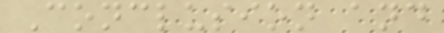Conclusion and
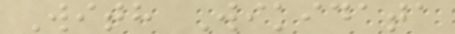With Wikidata
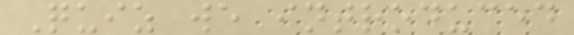Quiz we introduced
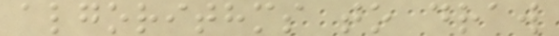algorithms to draw
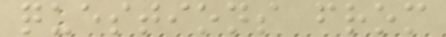questions from
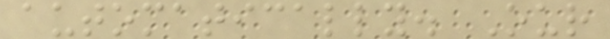automatically. Our
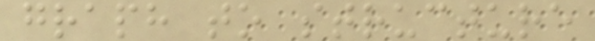graph to structure
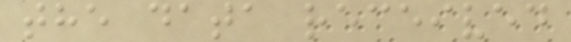the data received
